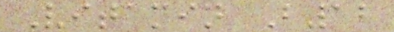Vitamin B12
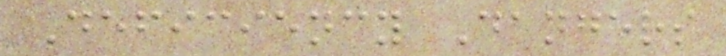Deficiency Dangers
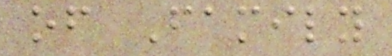of Family
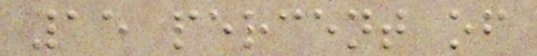15 percent of
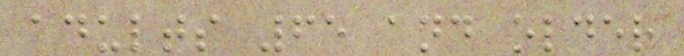adults 65 and older
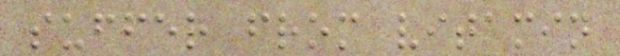suffer from vitamin
